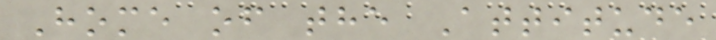Home of the Attitude
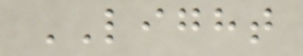LIGHT
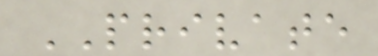PRIVATE
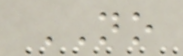NO
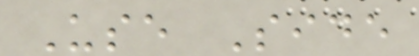Use Side
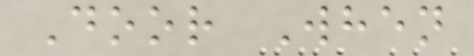Door When
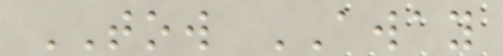TOW AWAY
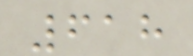618
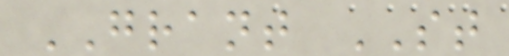GRANT ST
